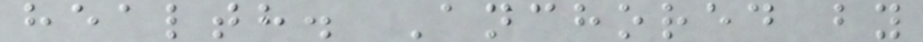health. Anchored by
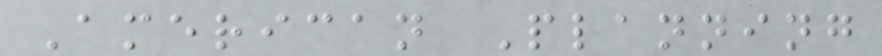American Planning
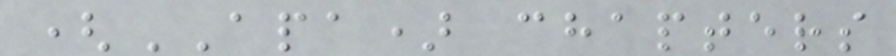(APA) chapters
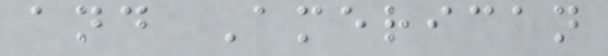and American
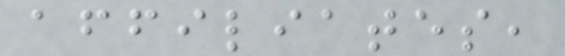affiliates,
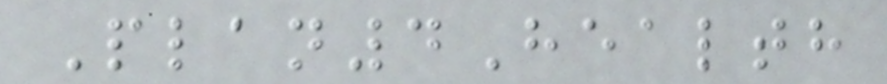Plan4Health
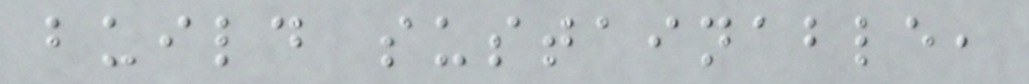build sustainable,
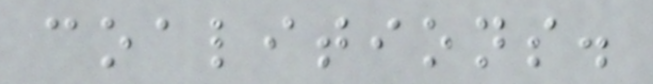coalitions.
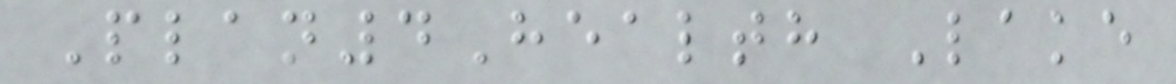Plan4Health Lake
